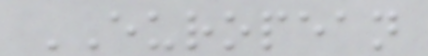EUROPEAN
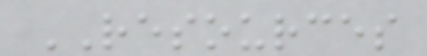RESOURCES
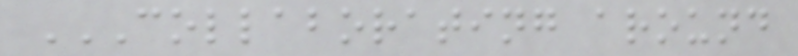COLLABORATING AROUND
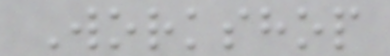Workshop
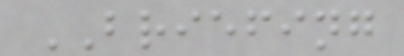BRIEFING
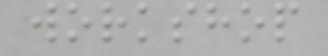workshop
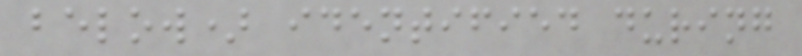below) identified during
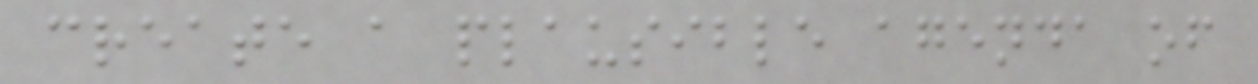create a plausible agenda of
